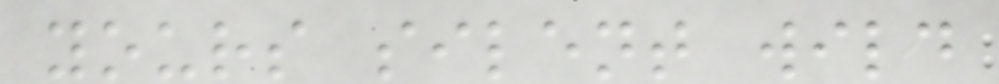yours silent wild
